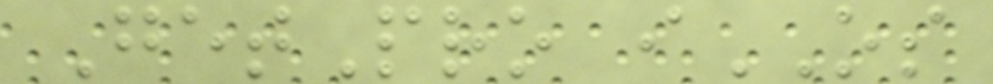GetPro iOS
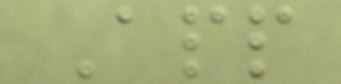App
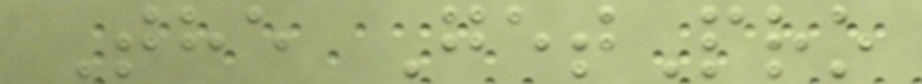The GetPro
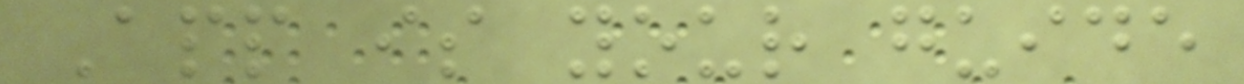App is your guide
